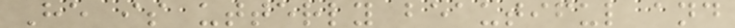He is utterly beautiful and
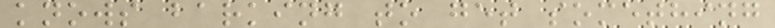knows barking to get something
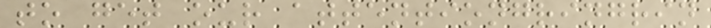to get our attentiongringrin
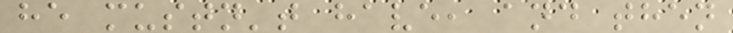he mustn't have, and then
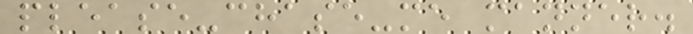please-chase-me manner.
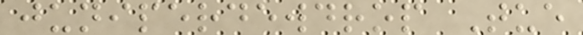juniperdewdrop Tue
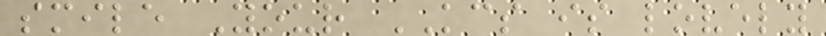smile Your KCS is lovely
